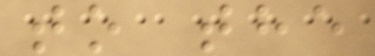to the
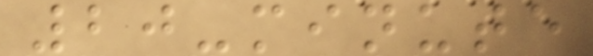20-minute
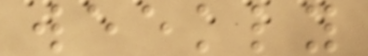weekly
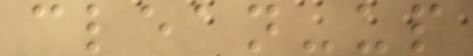clean-up
